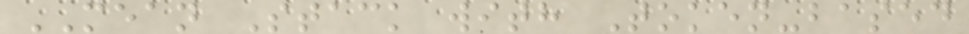MEAN Stack with Token-based
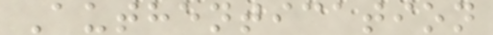Authentication
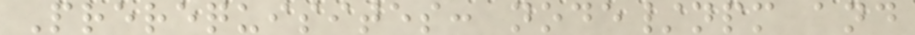Prerequisites: node/npm and
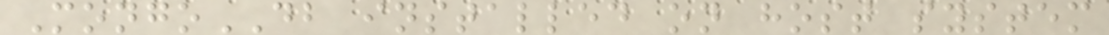MongoDB installed on host system
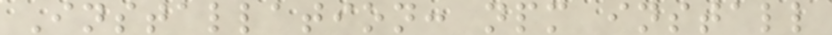Installation: npm install
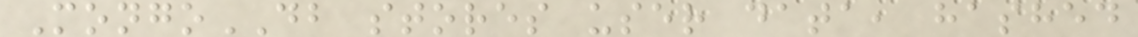MongoDB stores user data, hashed
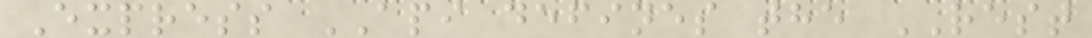Express API defines the REST
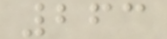263
